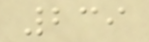239
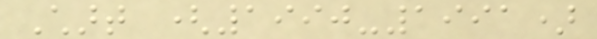Chart (1990-1991)
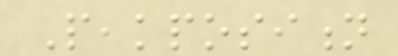Peakposition
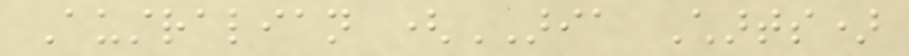Australian (ARIA Charts)
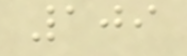109
